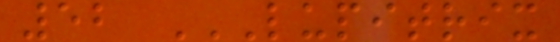52 LUPITRIX
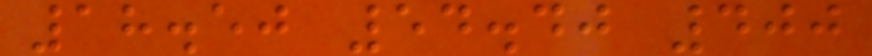18.50 54.40 400
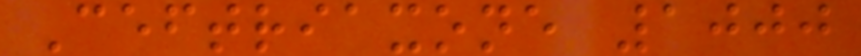Ceftriaxone 1000
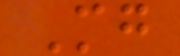Mg
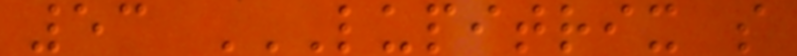53 LUPITRIX S
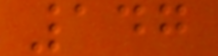147
